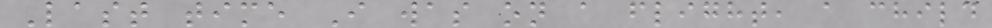Last time I was on a flight, a child
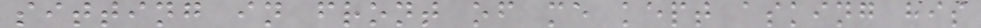sitting in front of me kept asking his
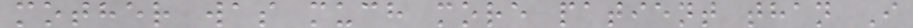mother was much more patient than I
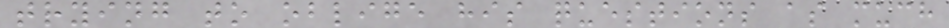trying to oblige his questions as much
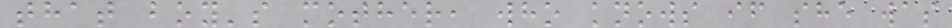that boy's mother, who knows if she was
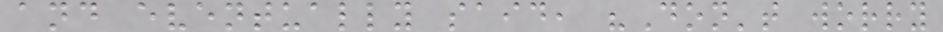and eventually said, "Don't worry
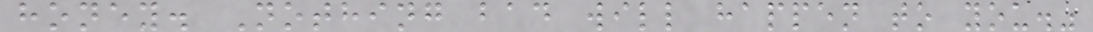honey. Nothing bad will happen to you."
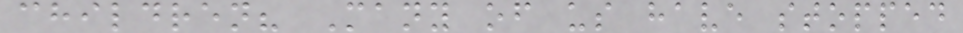children? Many of us have stopped
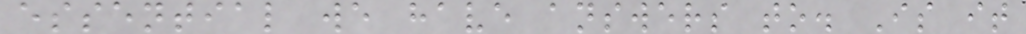essential we have answers to. Is it
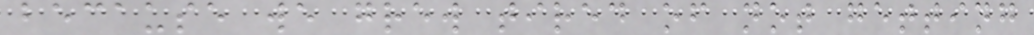because we grew tired of not getting
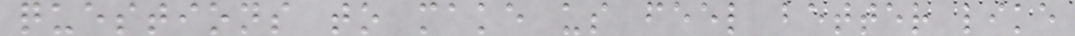questions to make us feel better like
